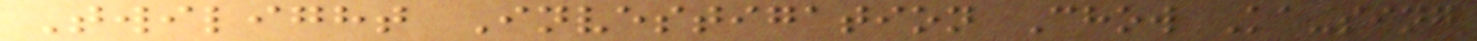Twilight Investigation Chow Ka-sing
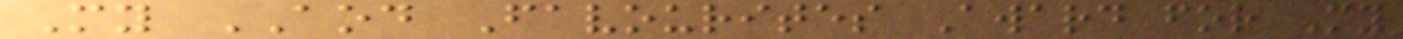My AOD Favourites Award for My
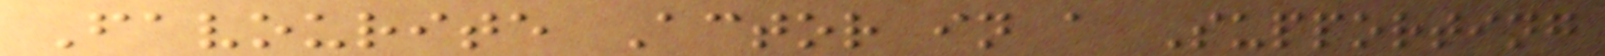Favourite Actor in a Supporting
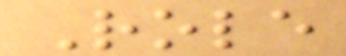Role
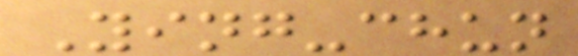Ying-chun
